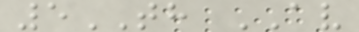5TH AV
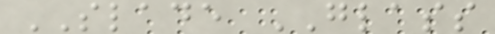SLADE GLASS
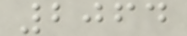2064
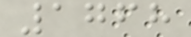1768
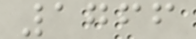1766
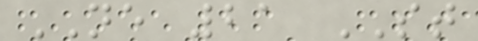NE 21 ST
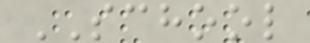SCHOOL
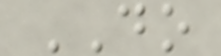DO
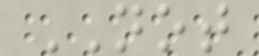NOT
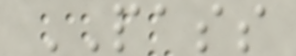PASS
